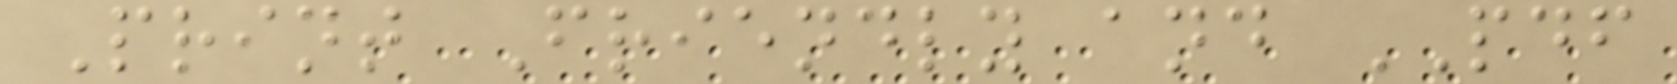Print Friendly and PDF
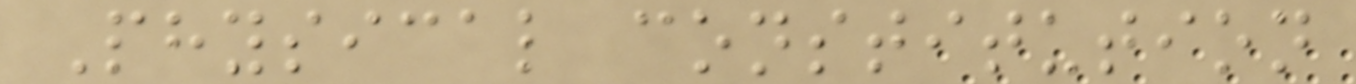Physical constitution
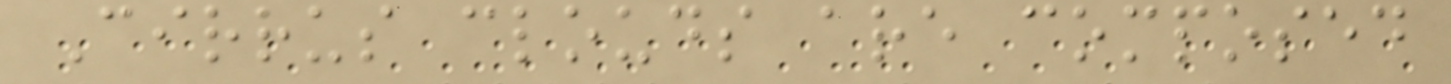Cirrus clouds are composed
